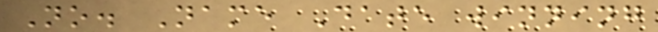No. Name Date winning
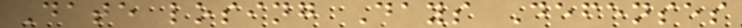Date losing Days Defenses
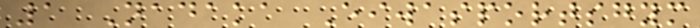1 Nadaka Eiwasportsgym
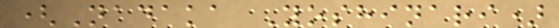(Nadaka Yoshinari)
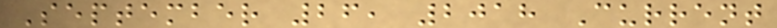September 26, 2018 Current
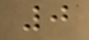0
